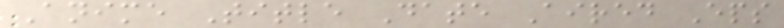Anime Title Date Aired Eps
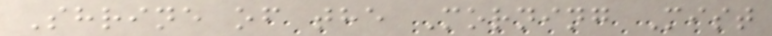Shrine of the Morning Mist
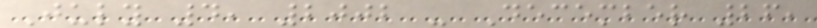July 4, 2002 - December 26,
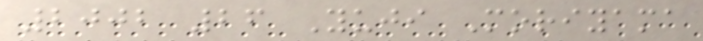2002 26 Yuji Moriyama
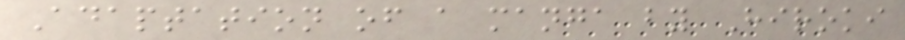Adaptation of a manga by Hiroki
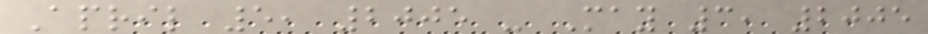April 5, 2005 - May 3, 2005
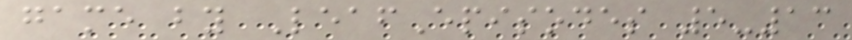game by LeafEpisodes 5-13
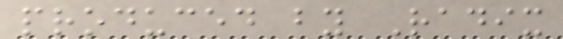produced by Radix
